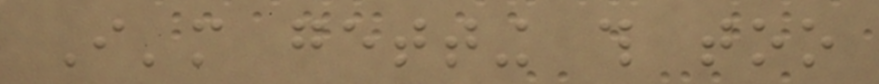I'm getting this too
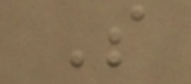So
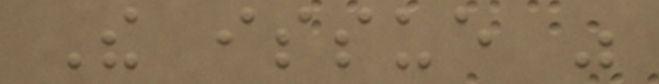The issue was
